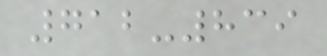712-839
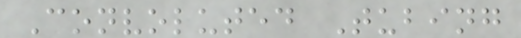Convoluted Tubing
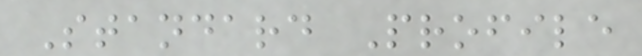Standard Profile
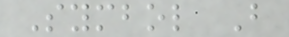Symbol B
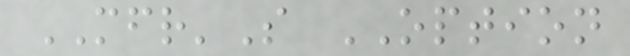MFR'S OPTION
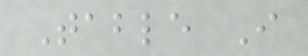Table I
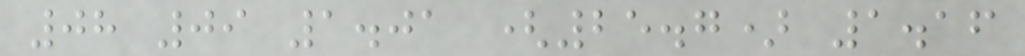08 09 1.01 (25.7) 1.16
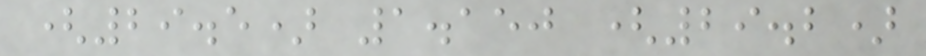(29.5) 1.150 (29.2)
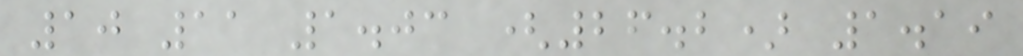10 11 1.03 (26.2) 1.19
